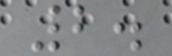2.
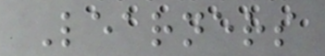Learners
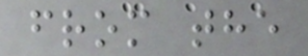from the
